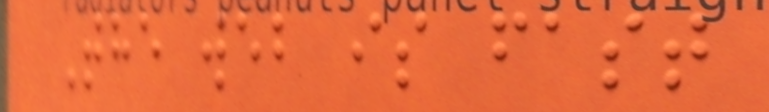The web is fast
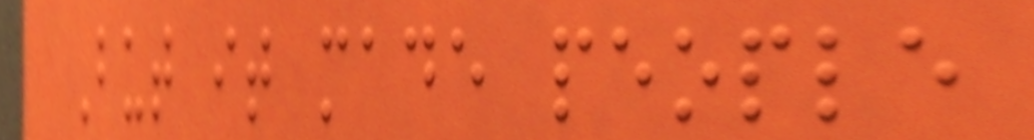But it made people
